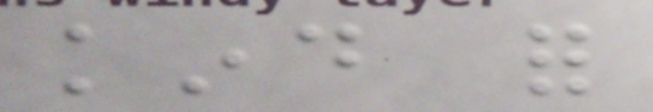kind for
